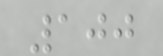100
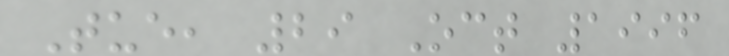Tue, 29 Oct 1996
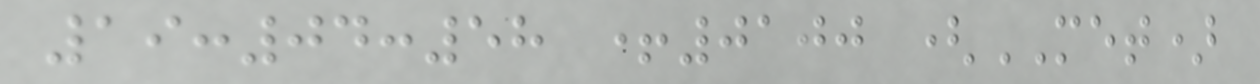19:04:58 +0100 (MET)
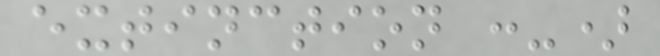extinction :-)
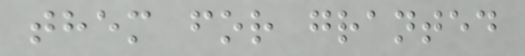them for granted
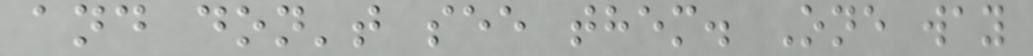and don't see them. One way
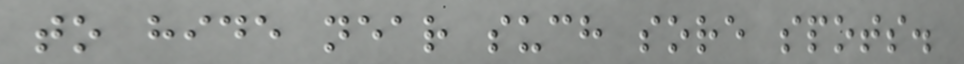to hide near such sore spots.
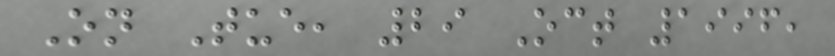On Tue, 29 Oct 1996,
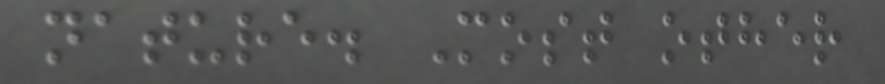nature. Most other
